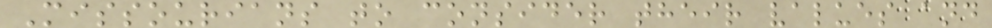Missourians to consider their values and
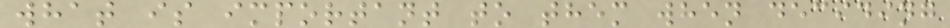what is important to them when deciding
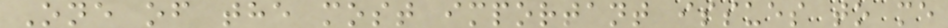One of the most important issues to me
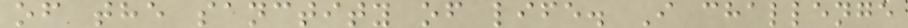of the sanctity of life. I challenge
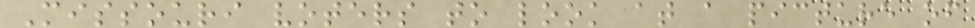Missouri voters to look at a picture of
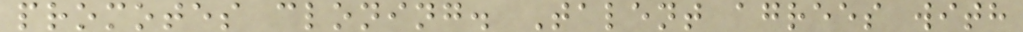promotes cloning. Talent agrees with
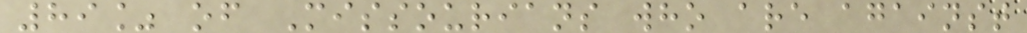89% of Missourians who are against
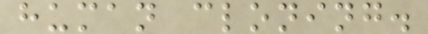human cloning.
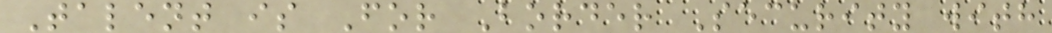Talent is For Border Security with
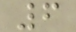6
